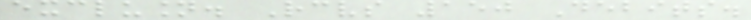exclusion. Receives 150 Debits.
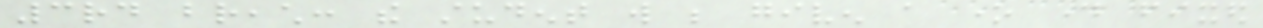3rd breach: the student will be given a one day fixed
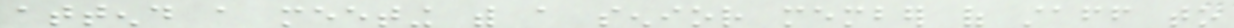attend a meeting with a senior member of staff to
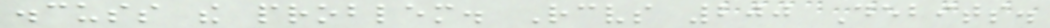discuss the problem. Receives 200 Debits.
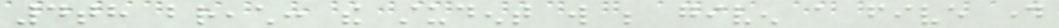4th breach: the student will be given a five day
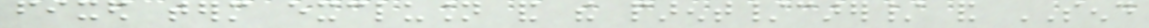fixed term exclusion and the parent/carer/ and SEND
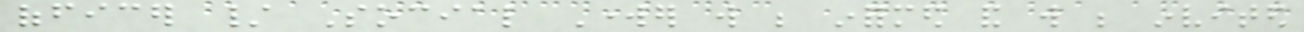officer / Social Worker will be informed and will be invited
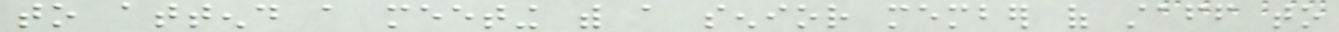to attend a meeting with a senior member of staff to
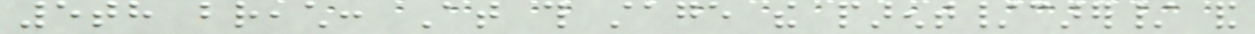5th breach: At this stage the parent/carer/ and
